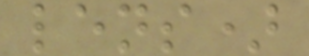lens)
